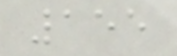155
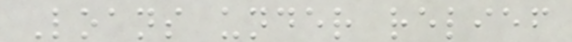Loans under relief
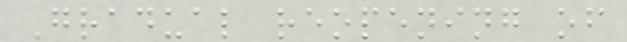Gradual reopening of
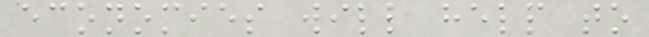economies will help to
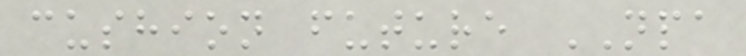cushion future NPA
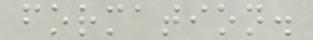formation.
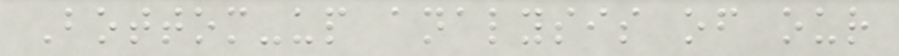Bottom-up analysis of our
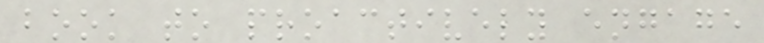book to proactively engage
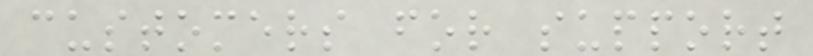customers for support
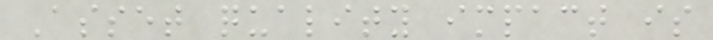Asset quality impact is
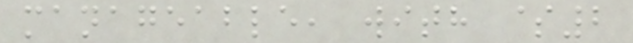manageable, with $2
